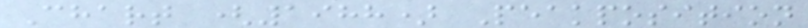Chart (1988) Peakposition
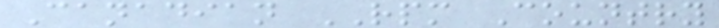Canadian RPM Country
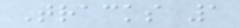Tracks 1
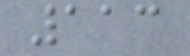113
